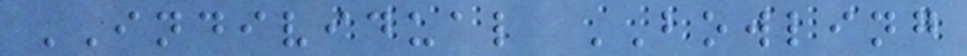INDIVIDUAL BOWLING
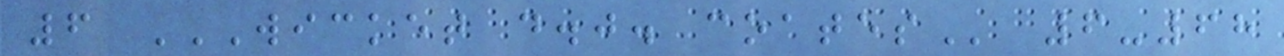6 WICKET D.J. COATES 6-68
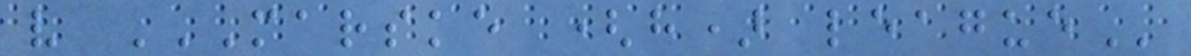v MARSKE (H) LEAGUE
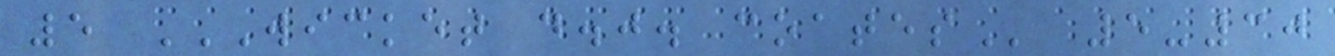5 WICKET D.J. COATES 5-30
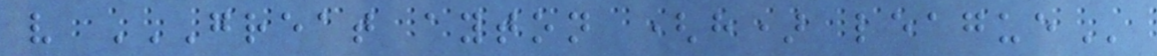v GREAT AYTON (H) LEAGUE
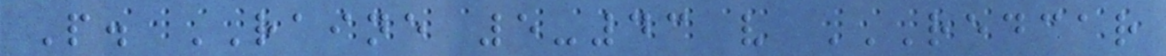P. RAINE 5-43 v REDCAR
